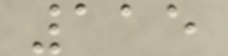115
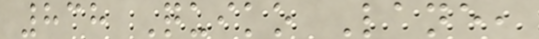838 Quiko Lane,
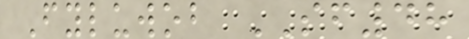Fyluwob SF48
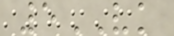5VK
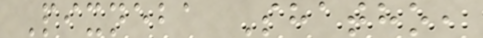Pixneba Shatho,
